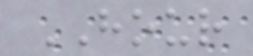HOUR
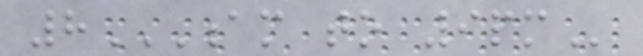8AM TO 9PM
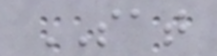SAT
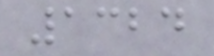1324
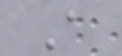A
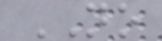NO
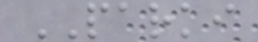PARKI
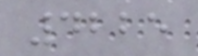4225
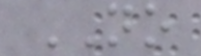NO
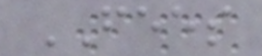FEES
